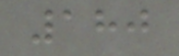180
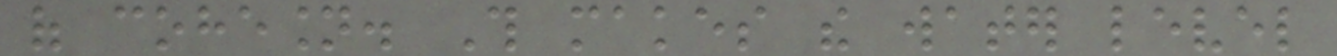of cohesion. This makes the water level
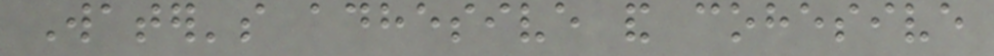Water's adhesive and cohesive
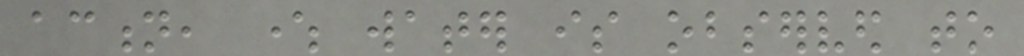action, where water is observed to
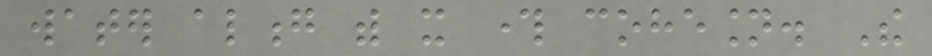water along with it through cohesion. The
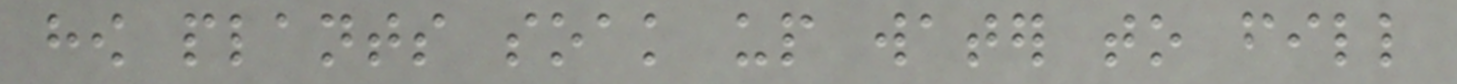how plants soak up water to fill
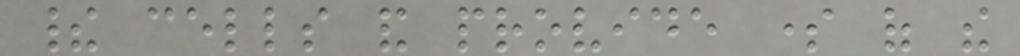their cells and provide some of the
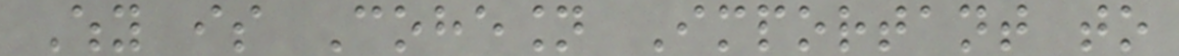Why is Cohesion Important to
